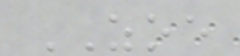ZOE
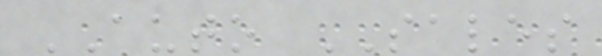AUTO SALES
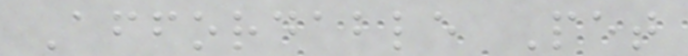Affordable Pet
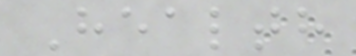Health
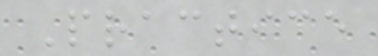Practice
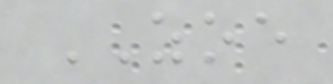ZOE
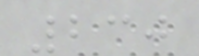230
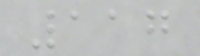117
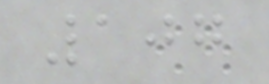107
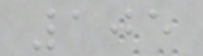105
